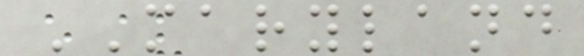MARYLAND
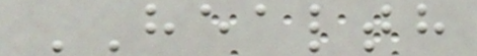HEALTH
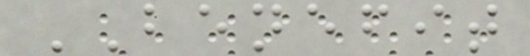BENEFIT
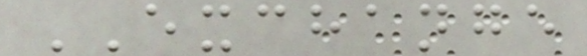EXCHANGE
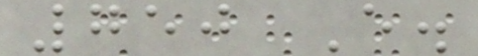750 E.
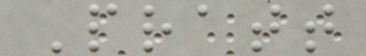Pratt
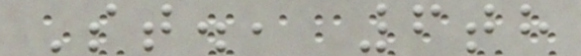St., 6th
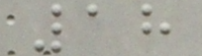18
